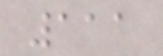111
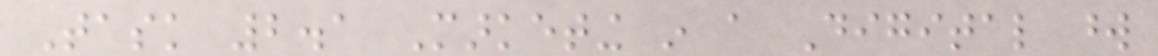Task 2.1 Marketing in a Digital word
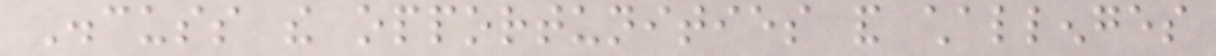Discuss the opportunities and challenges
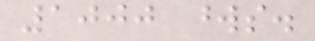1000 words.
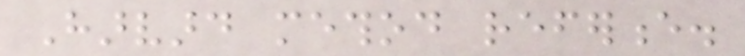Harvard method reference.
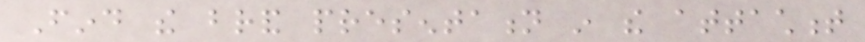Find the brand presentation in the attachment
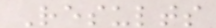Results
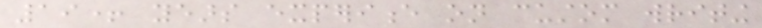19+ years experience on custom writing
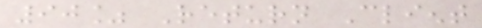90% Return Client
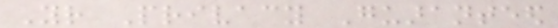Your Privacy Guaranteed
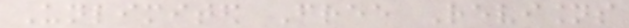Unlimited Free Revisions
